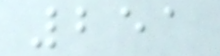251
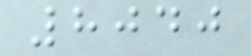8040
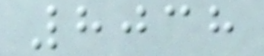8038
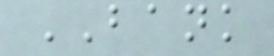BANK
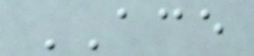ACE
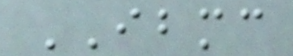IBMC
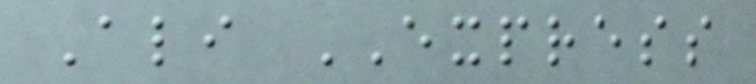Ali EXPRESS
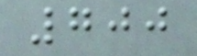700
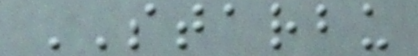STARBU
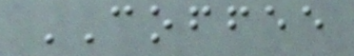COFFEE
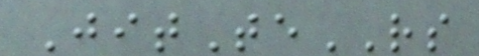JitTeRS
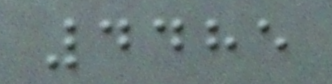4485
